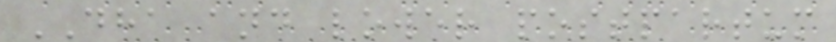DHA and lower postpartum
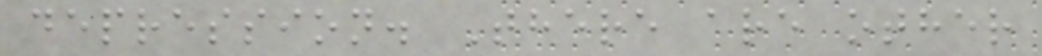depression. There are other
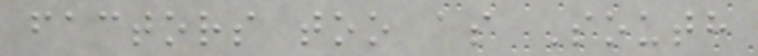factors too as South
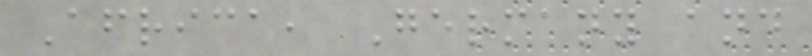Africa, Germany and
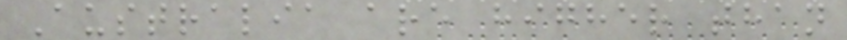Australia are higher than
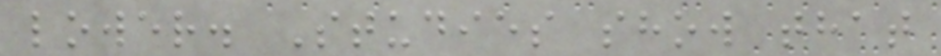lower. Studies show that
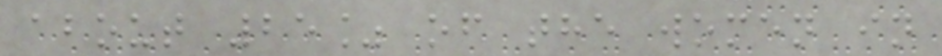about 25% of the women in
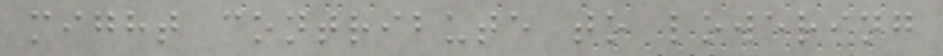might contribute to lowering
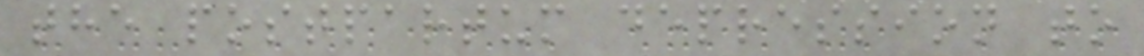the postpartum depression to
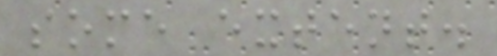some extent.
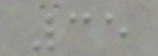35
